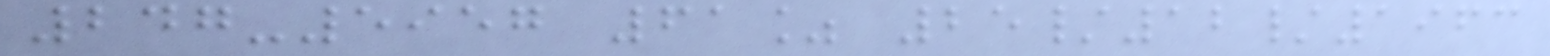247-5957 61% 25/12/1963
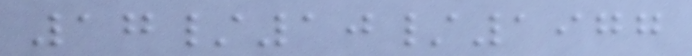17/10/1977
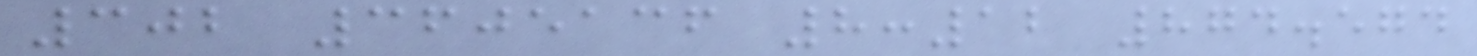302 3605136 8:12 874.574
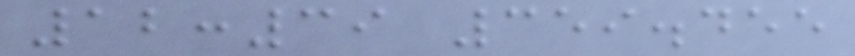12:39 359.455
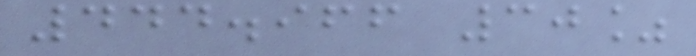444.966 30%
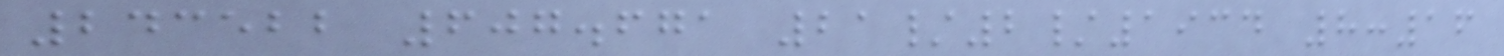243522 607.671 21/2/1934 8:16
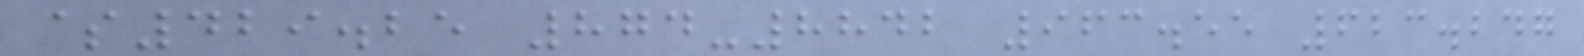$429.25 874-8842 963.55 623.247
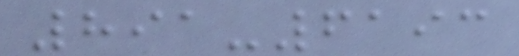891-6193
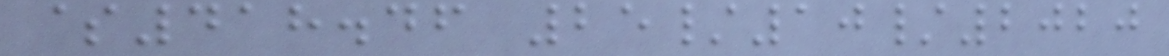$418.46 25/10/2020
